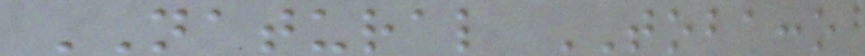NATURAL TOBACCO
